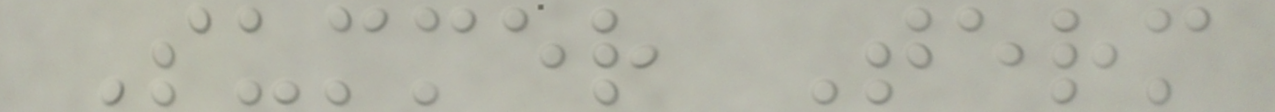Summer Term
